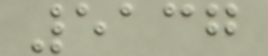5137
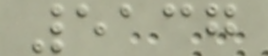5137
